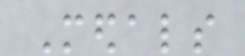Medals
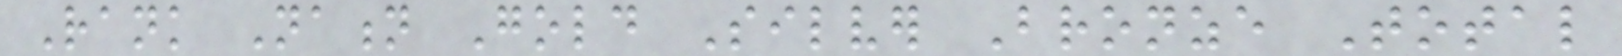Rank Nation Gold Silver Bronze Total
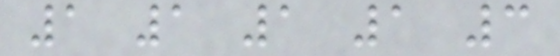1 1 1 1 3
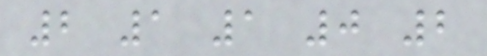2 1 1 0 2
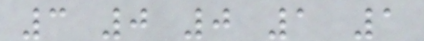3 0 0 1 1
